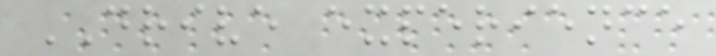DRIVE experience
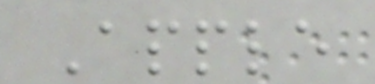Apple
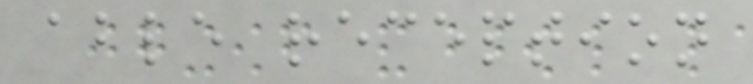able reception
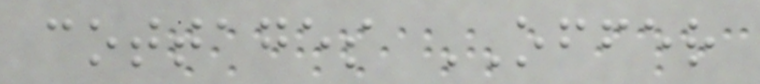cottages OFFER
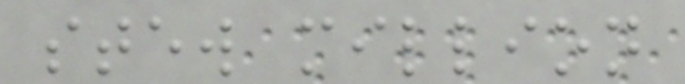stew million
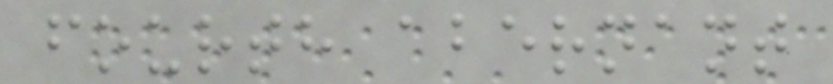fourth abernant
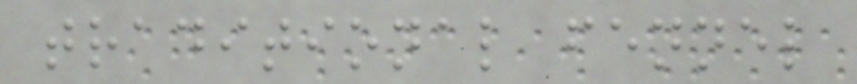traditional fennel
